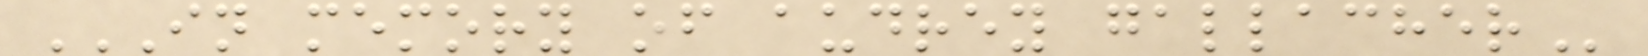IN MEMORY OF AUDREY GALLACHER
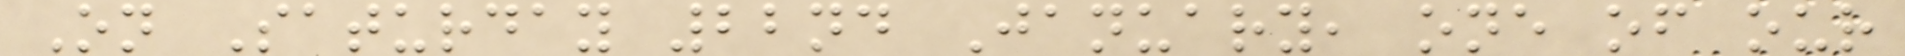On Saturday 22nd January, one of our
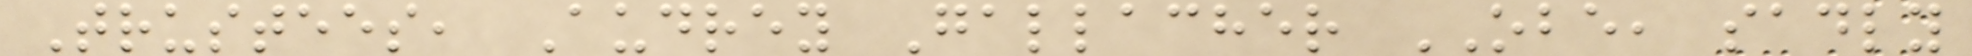Trustees, Audrey Gallacher OBE, sadly
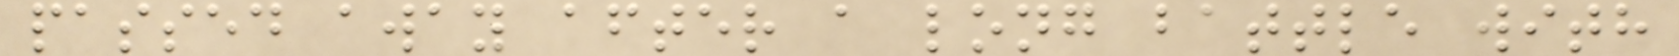passed away after a long battle with
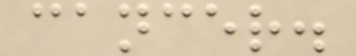cancer.
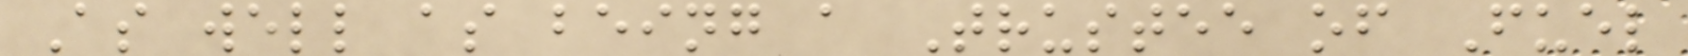As well as being a Trustee of Fuel
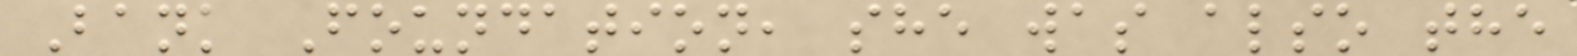Bank Foundation, she was also the
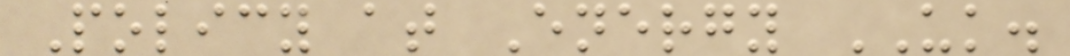Policy at Energy UK.
